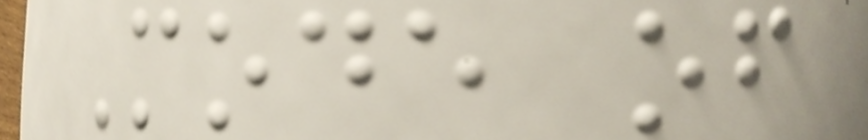Mode of
